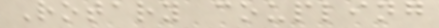Rotary coupling
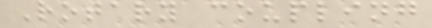Rotary coupling
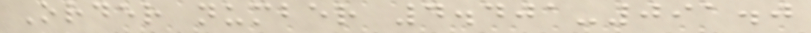Order number 4.401-091.0
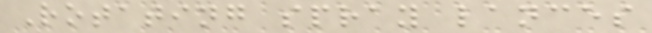Rotating spray lances
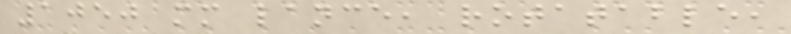1050 mm lance, rotatable,
